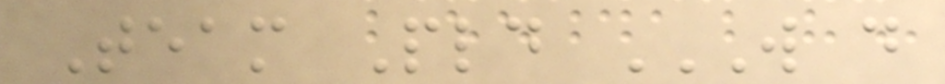Team Pld W D
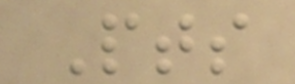Pts
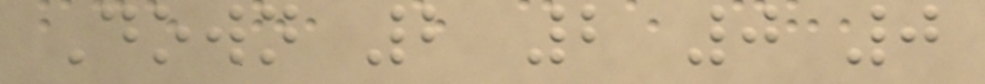Down 2 2 0 0
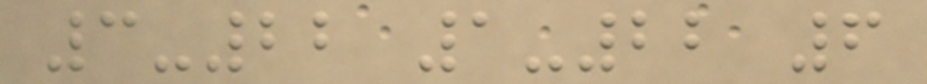3-22 1-22 6
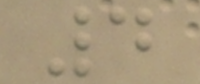4
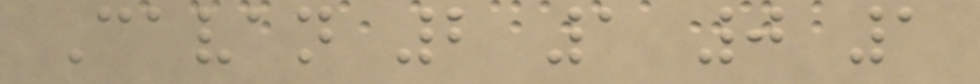Cavan 2 1 0 1
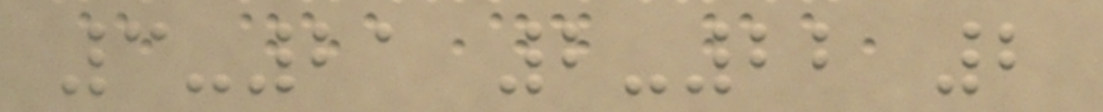3-21 2-22 2
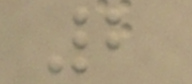2
